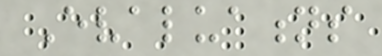Evaluations
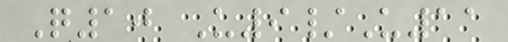Q10 U9/U11
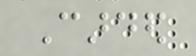Carded
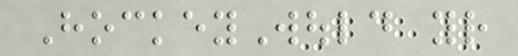HockeyWould your
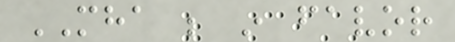MHA be in favor
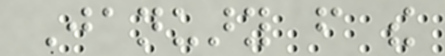January from the
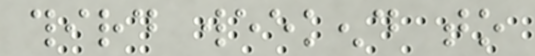third weekend to
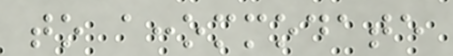to accommodate
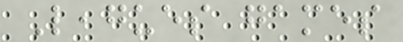Leagues games
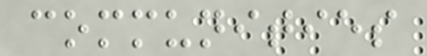communities
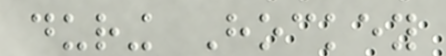during Hockey
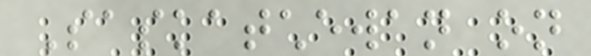Saskatchewan on
